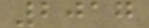2017
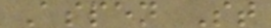Aspen St
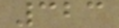323
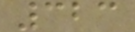323
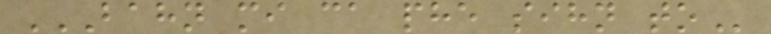BAHN MI CA PHE SIHN TO
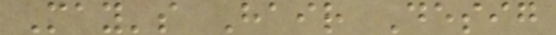May's Hair Desig
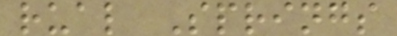rual Springs
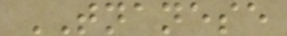TNANESE
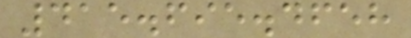415.695.4658
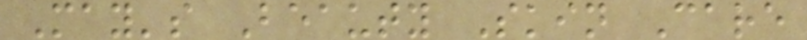May's Beauty Skin Care
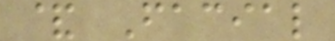& Facial
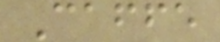Caffe
